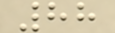88
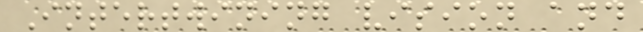Intertwining vision and
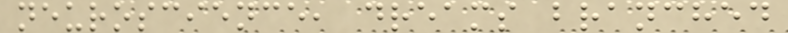neuroscience, dreams branched
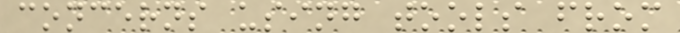concerns using tools from
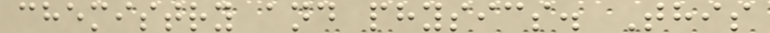chemistry and physics. This
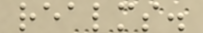realms.
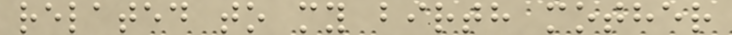related to my birth mother
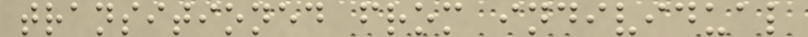transitioned from individual
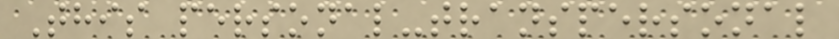This personal-transpersonal
